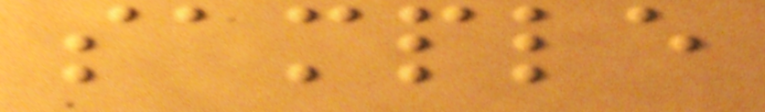sample
